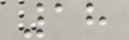18
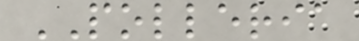POLLERIA
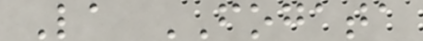La FOGATA
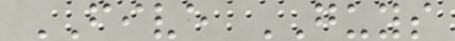FIVE GUYS
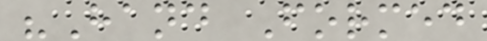"Hand Formed
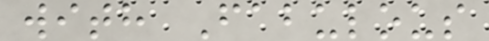with Fabulous
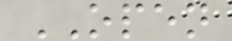OPEN
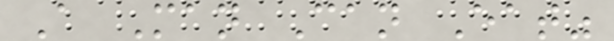A Man Can Eat"
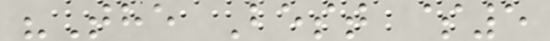"The Best $5
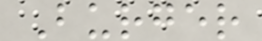Burger
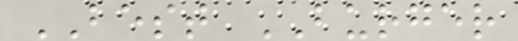BEST BURGER
